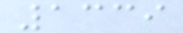1339
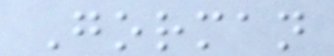Gorman
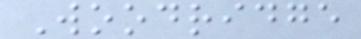Woodridge
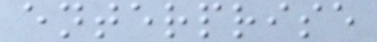enterprise
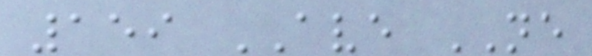159 AVE NE
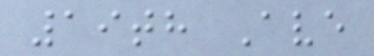19th Ave
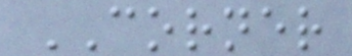CORNER
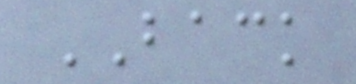BACK
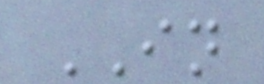IN
